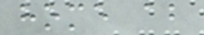home about
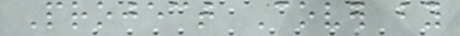Project Cover by
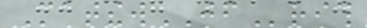MatthewJFrith
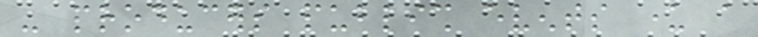- producers publish events under a
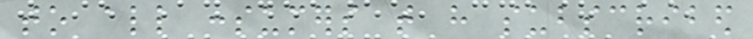to all consumers that have subscribed
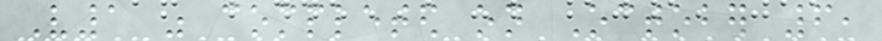V1 was completed on October 6,
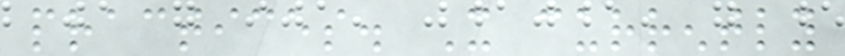practices. It currently
